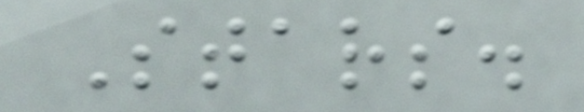Stars.
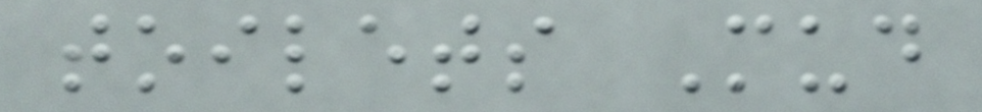toilets Mud
